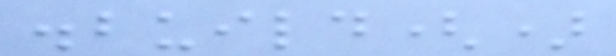.build()
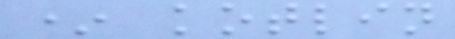* kotlin
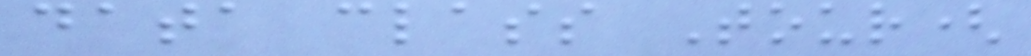data class Tour(
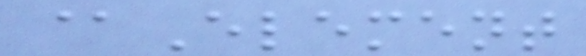@Element
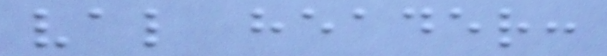val header:
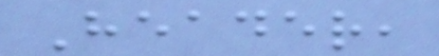Header,
